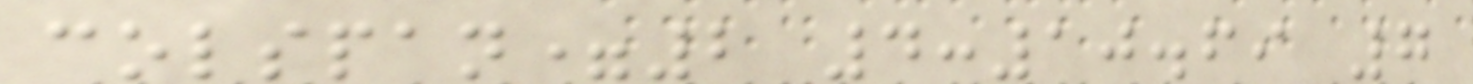colspan=2 4:10.69 7
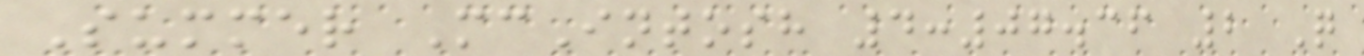Summer McIntosh 4:07.36 2 Q
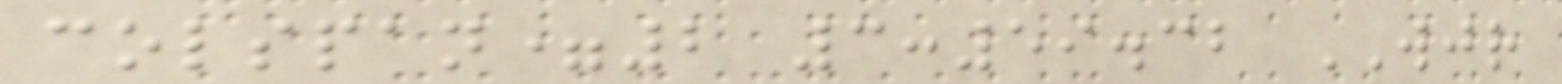colspan=2 3:59.32 WJR
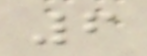6
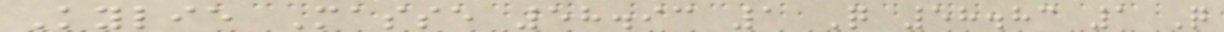Kylie Masse 58.93 1 Q 58.83 1 Q
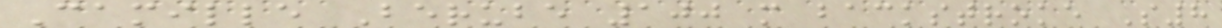Camille Berube 100 m backstroke S8
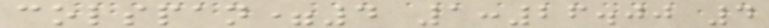colspan=4 1:26.00 4
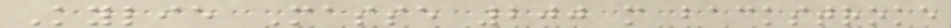Kylie Masse 200 m backstroke
